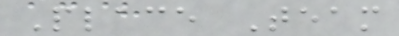Place Team
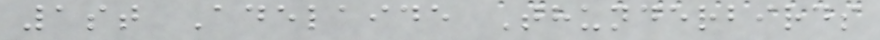1st Adelaide Thunderbirds
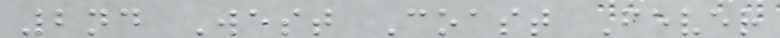2nd West Coast Fever
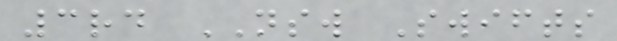3rd NSW Swifts
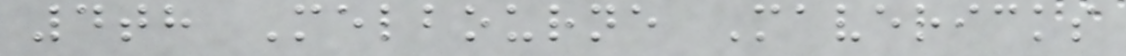4th Melbourne Mavericks
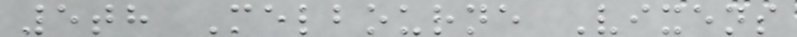5th Melbourne Vixens
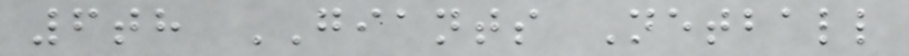6th GIANTS Netball
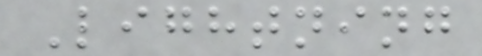Lightning
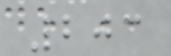203
